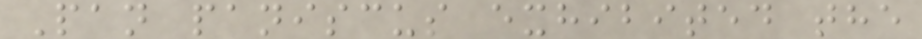Pan paniscus exhibited the
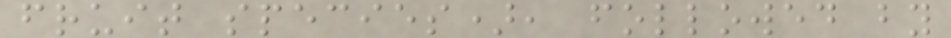fruit species), followed by
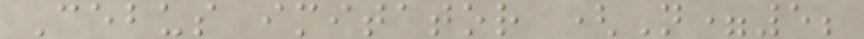Cebus imitator (N=5;
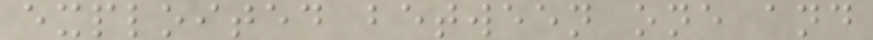exploited between one and
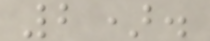2).
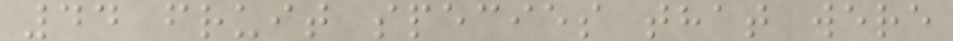44 fruit species that were
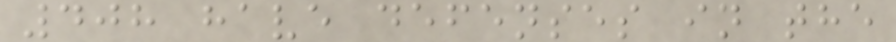408 have defenses in the
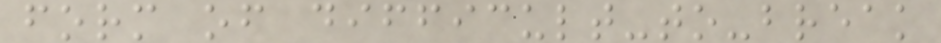form of difficult-to-break
